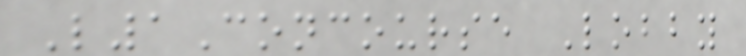L1Concourse Lobby
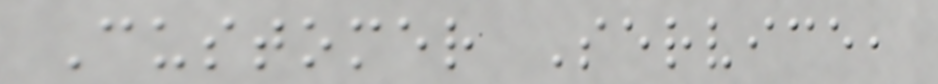Customer Service,
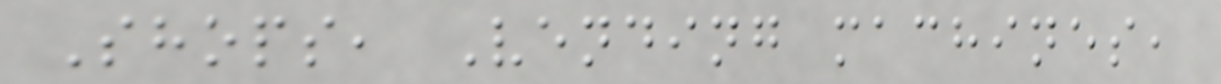Shops, Vending machines,
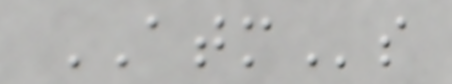ATMs
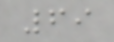69
